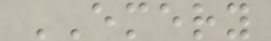EMERY
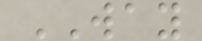WAY
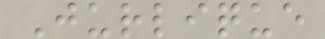Jurlique
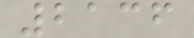2136
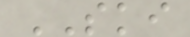SKI
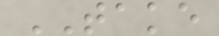TAKE
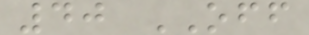40 OFF
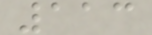113
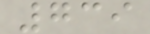739
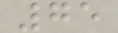75
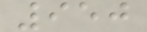950
